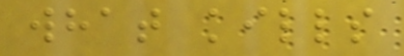what kills
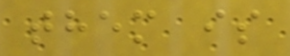them is
